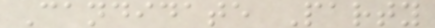Candidate Party
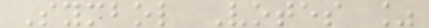Symbol Votes %
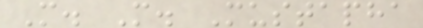M. M. Mustapha
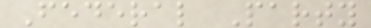Federal Party
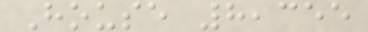House 8,355
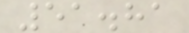51.81
